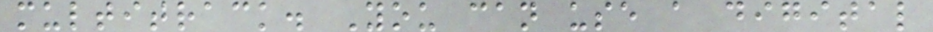multitrack. You can use a digital
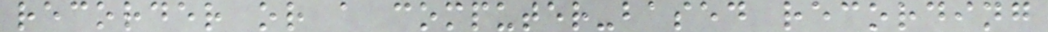recorder or a computer-based recording
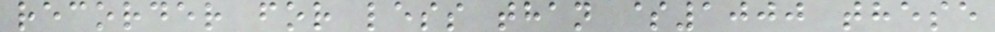recorder for less than $1000 these
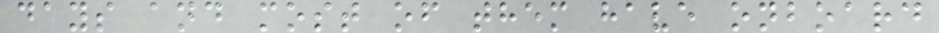days and most of them have onboard
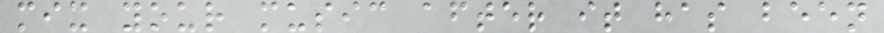mix your music after it has been
